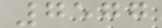7577
